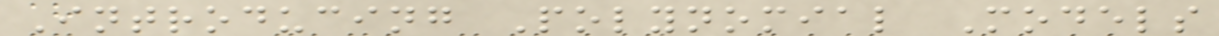Introducing Polynomial Models
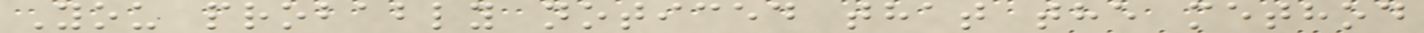You probably noticed that the method
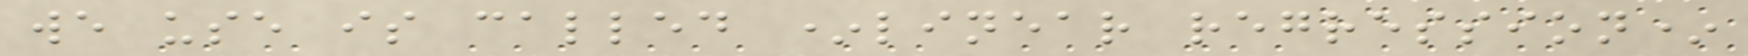we use is called *linear regression*
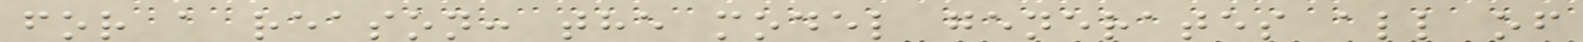for a reason: the model generates all of
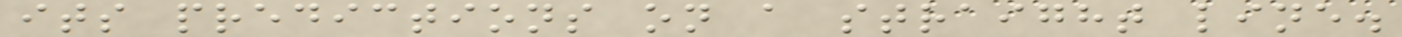its predictions on a straight line.
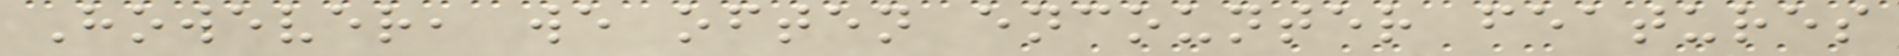However, we often encounter features
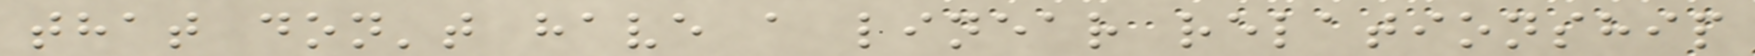that don't have a linear relationship
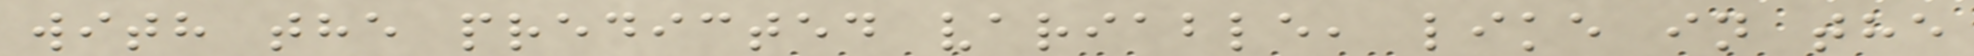with the predicted variable, like in the
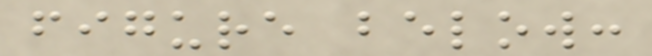figure below:
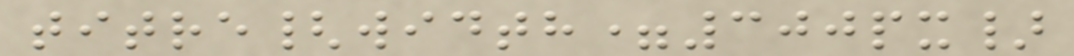titre{width=300px}
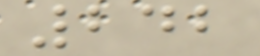242
